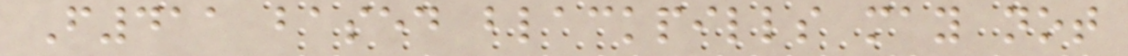F411 based blackpills may not
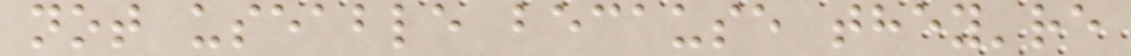not useable because they're
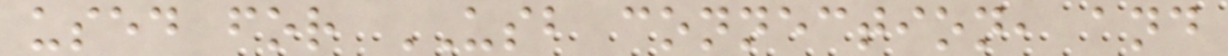used for USB connection, and
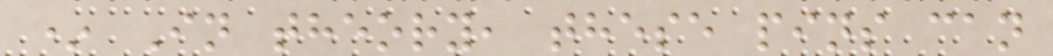* In theory, these pins can
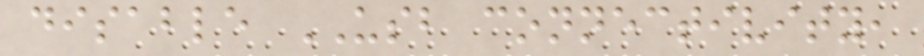disable USB connectivity,
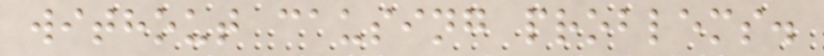without causing problems.
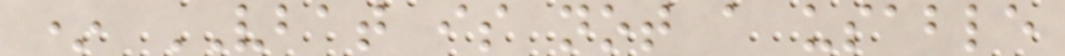* VBAT is not a usable
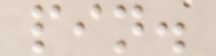pin.
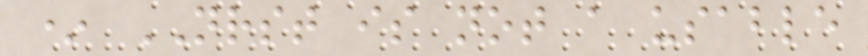* NRST is not a usable
